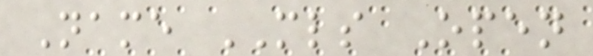Name MLS Open
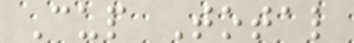Cup Total
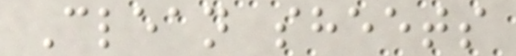Clean sheets
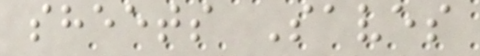sheets Saves
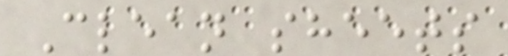Clean sheets
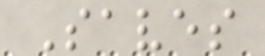Saves
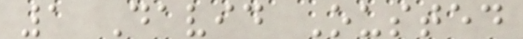1 David Ousted
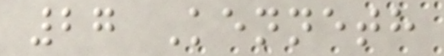27 Kenneth
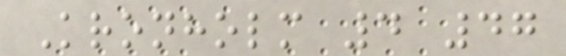Kronholm 4 47
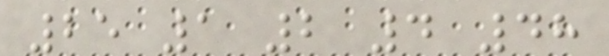25 1 2 4 48
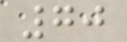70
